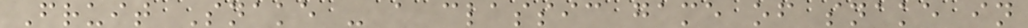Fruit Snake - a classic game of snake in
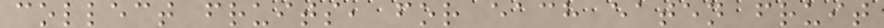collect fruits, for each eaten fruit
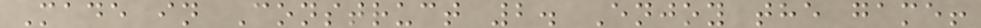Made in Construct 2. Enjoy the game!
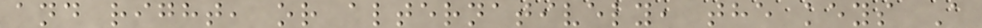and right, or alternatively, the keys A
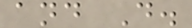and D.
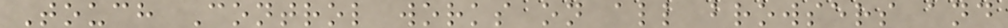Touch Control works on all browsers and
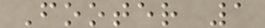Footer 1
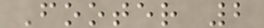Footer 2
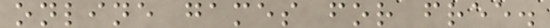online games for free.
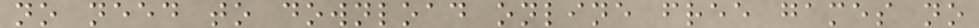no need to download online free games no
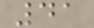41
